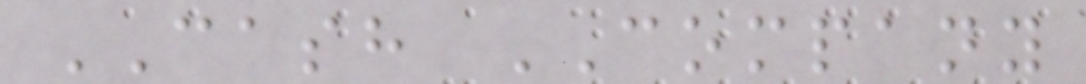CASH COMPANY
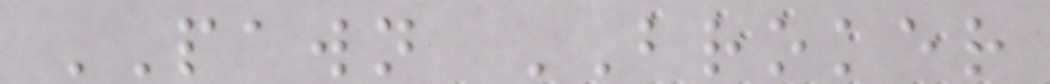PAWN BROKER
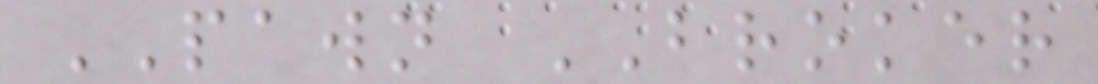PAWN BROKER
